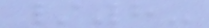/8-
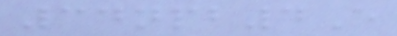34npb4E
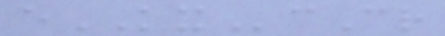eKXcCr
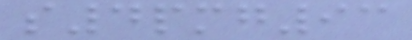s4pmg93
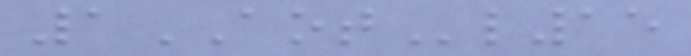1AOTl15
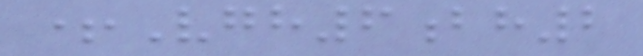+Vgh6bh2
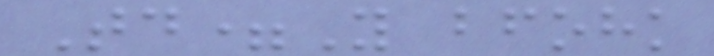Td=Y bfohk
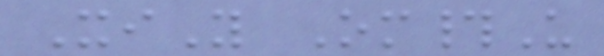XiY Om#U
